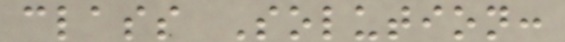class Solution:
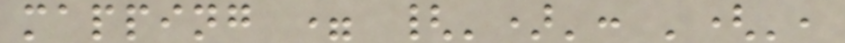mapping = {')': '(',
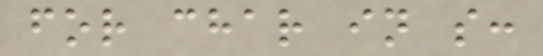for char in s:
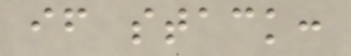if stack:
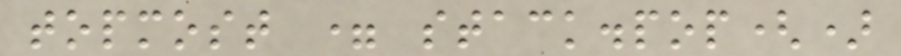topmost = stack.pop()
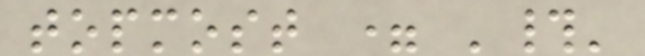topmost = '#'
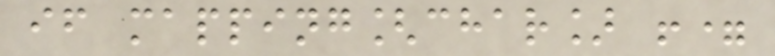if mapping[char] !=
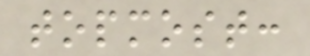topmost:
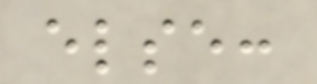else:
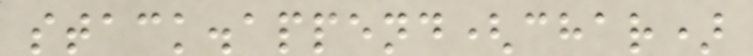stack.append(char)
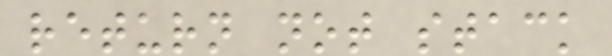return not stack
